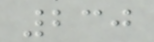230
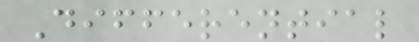Differential
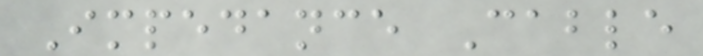Impedance Cable
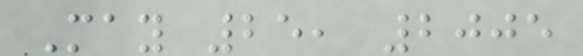May 25, 2005
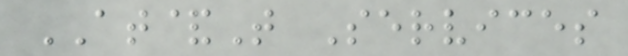AT&T Services
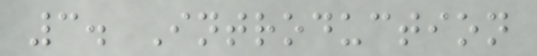3. Introduction
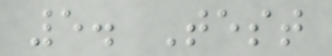5. Test
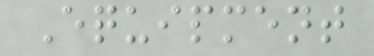Equipment
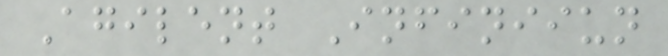Agilent Infiniiun
